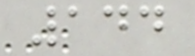144
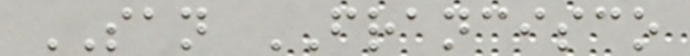SAN FRANCISCO
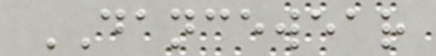DANCEWEAR
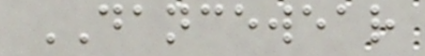DANCEWEAR
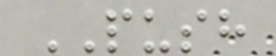PUSH
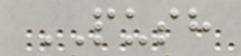PUSH
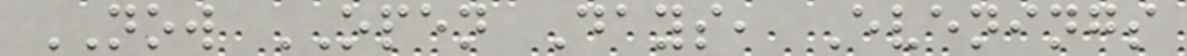NOW OPEN Days, Evenings
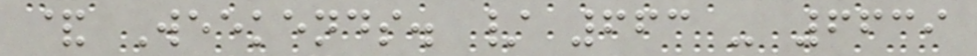& Weekends. / 663 - 6639
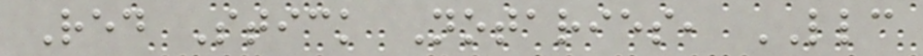Red Stick Notaries, LLC
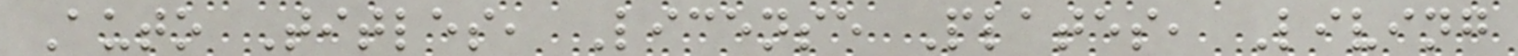Auto Titles, License Plates, Living
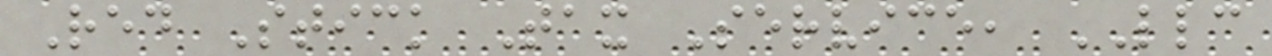Red Stick Tax Service, LLC
